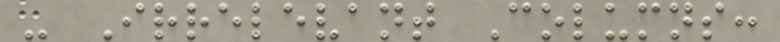- Irrelevant Columns:
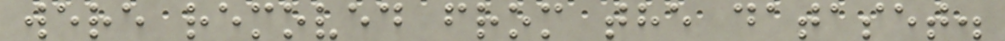were removed from the dataset.
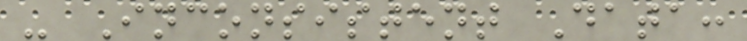- Inconsistent Data:
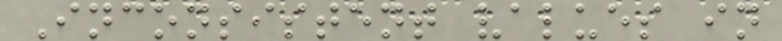Inconsistent values in
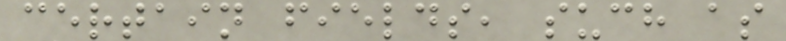certain fields, such as
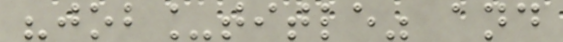"job_title" and
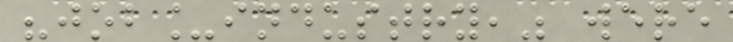"job_industry," were
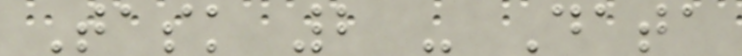Task 2 - Data
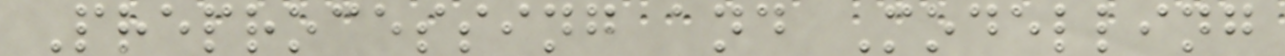Preprocessing and Modelling
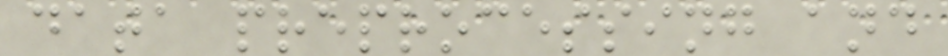data preprocessing and
